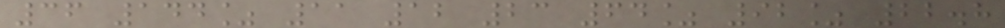36 144% 11 12 23 64% 92% 22.8
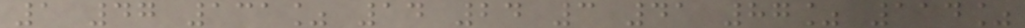1 47 131% 14 24 3 41 87% 114%
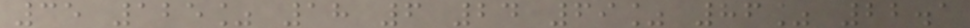35 125% 18 6 24 69% 86% 22.1
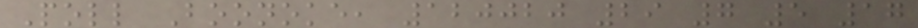Poll Boonoke, 120020 29 7 5 17
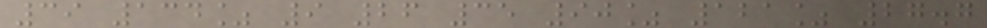39 134% 9 26 35 90% 121% 27.7
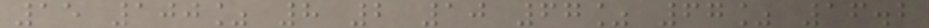15 100% 8 2 10 67% 67% 16.2
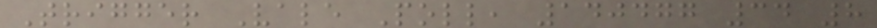Trigger Vale Poll, 140477 34 8
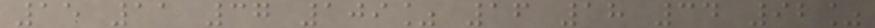15 11 37 109% 16 18 34 92%
